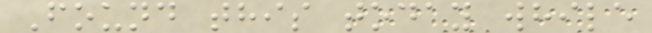Found this today while
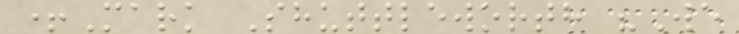+Mark Shuttleworth "We
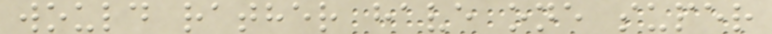would rather have one super
